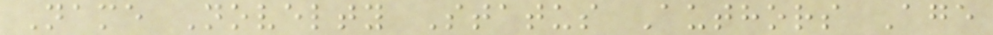Name Novelty Status Authors Age
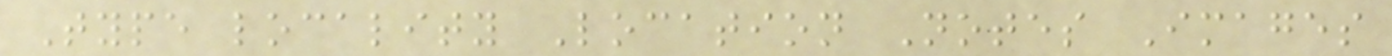Type locality Location Notes Images
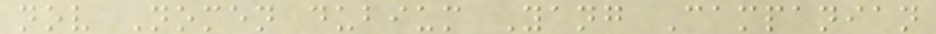nov Nomen dubium Yang Campanian
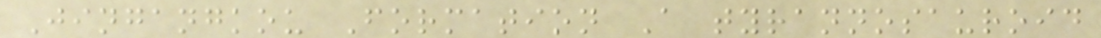Jingangkou Formation A tyrannosauroid
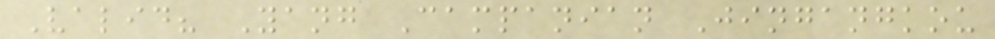Valid? Yang Campanian Jingangkou
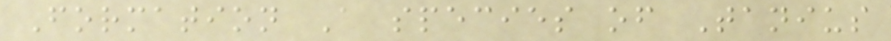Formation A species of Tanius
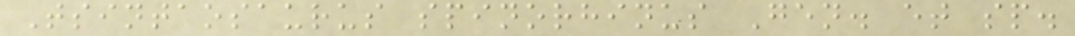Tsintaosaurus spinorhinus Gen. et sp.
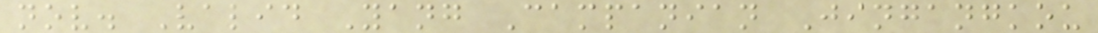nov. Valid Yang Campanian Jingangkou
